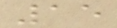15
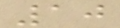10
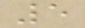5
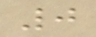0
